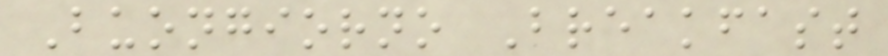Buongiorno Breakfast
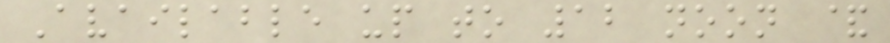Available up to 12 noon &
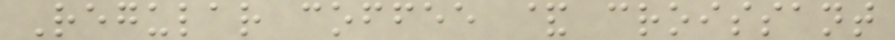Regular coffee & croissant
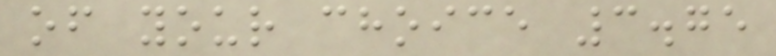of your choice 3.75
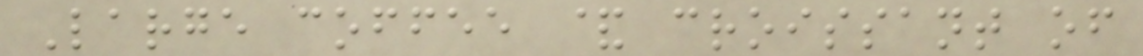Large coffee & croissant of
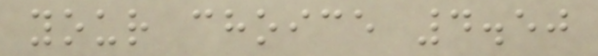your choice 4.50
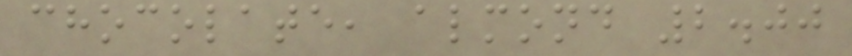chocolate, almond 2.00
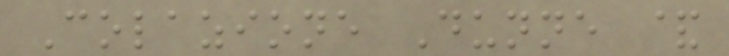Colazione Dunne &
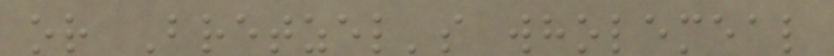or Bretzel's wholemeal
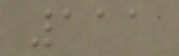111
